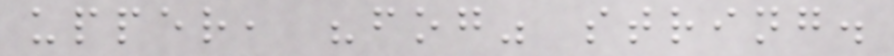upper, "fog" string.
